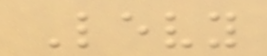Levy
